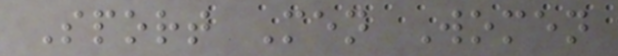Sport Men Women
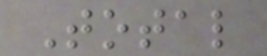Total
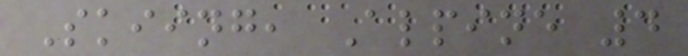Skiing, Alpine 4
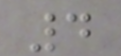4
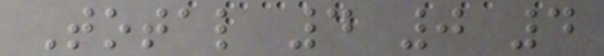Total 4 0 4
